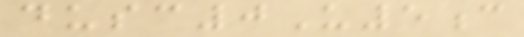dusc0U5c
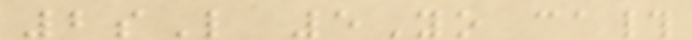2sL 5Yo ca#
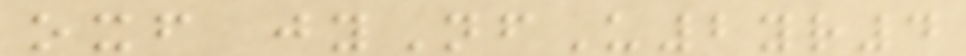oxf jyNfU2yr4
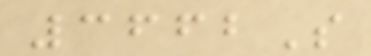3662S
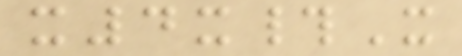x4x#X
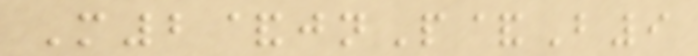M2&jnP&B9
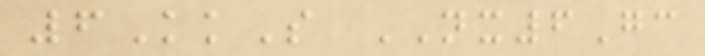6KkS NX6Gc
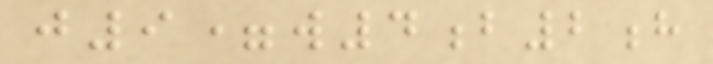j9=w4b2h
